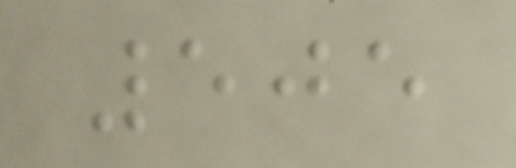505
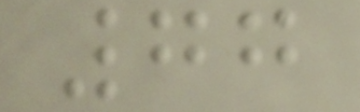77
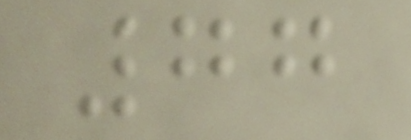77
